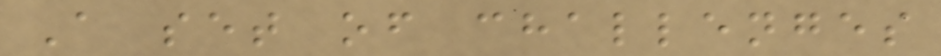A set of challenges
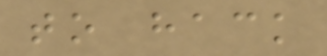to hack
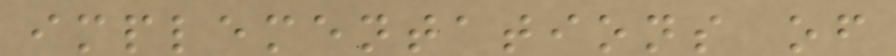implementations of
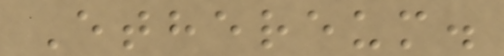Ethereum.
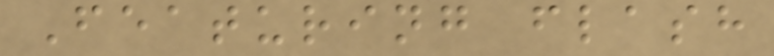Featuring flash
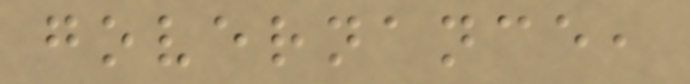governance,
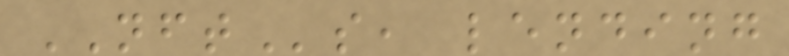NFTs, lending
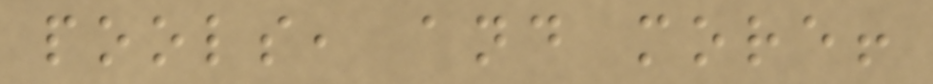pools, and more!
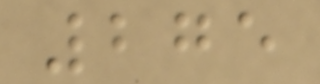275
